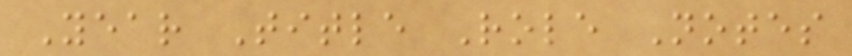Year Title Role Notes
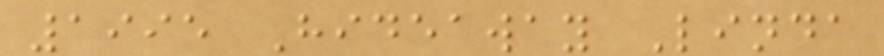1995 Hideaway Linda
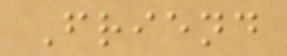Friend
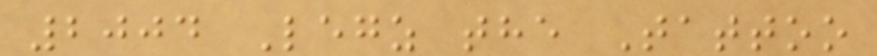2004 Legz the Tattoo
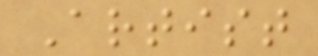Artist
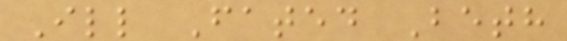Ill Fated Beth
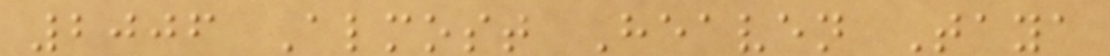2006 Almost Heaven Taya
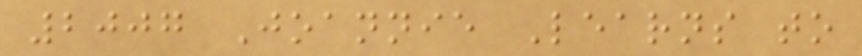2007 Joannie Learns to
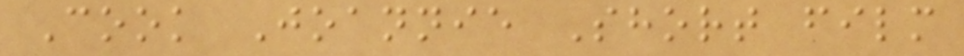Cook Joannie Short film
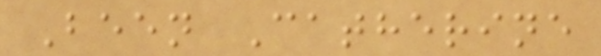Been Catherine
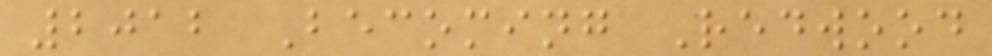2012 Becoming Redwood
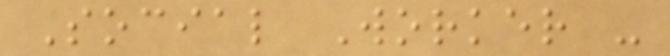Social Worker -
